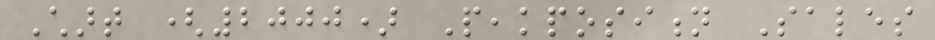Chart (2000) Peakposition Sales
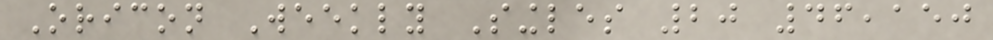Oricon Weekly Singles 20 46,150
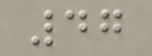47
